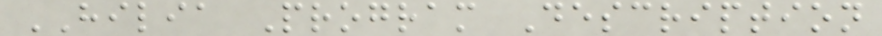HILIA Program Description
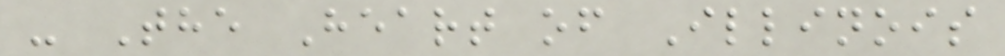- The Heart of Illinois
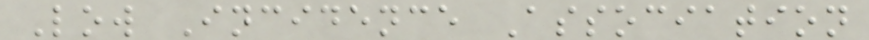Low Incidence Association
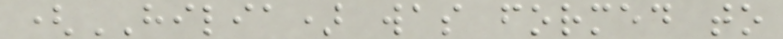(HILIA) was formed to
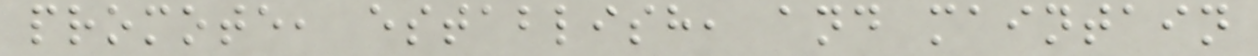promote, establish, and maintain
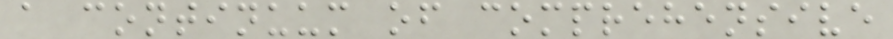a continuum of comprehensive
